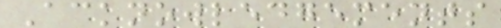Acknowledgements
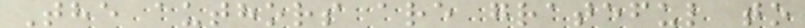The authors are grateful to
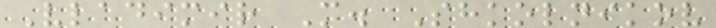Vladimir M. Shkolnikov
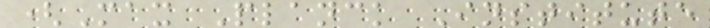(Max Planck Institute
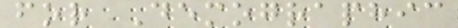for Demographic
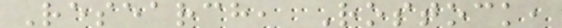Research, Rostock,
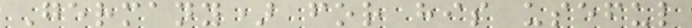Germany) for his useful
